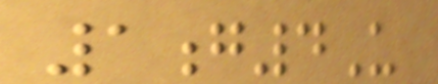1g4U
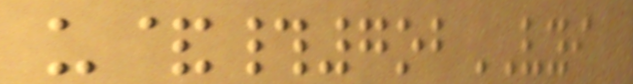u&#7obVYI
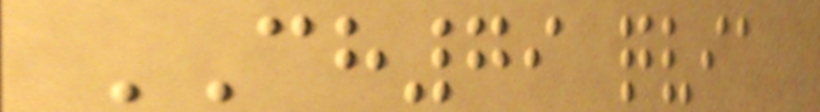CH79 qvia
